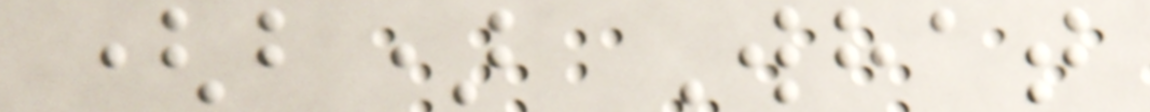(b) What
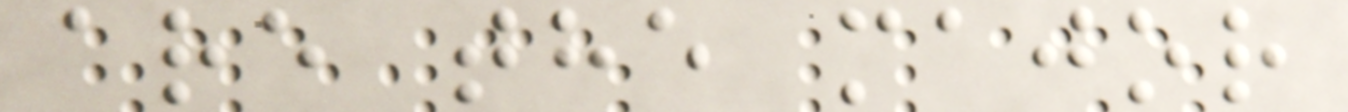are the major
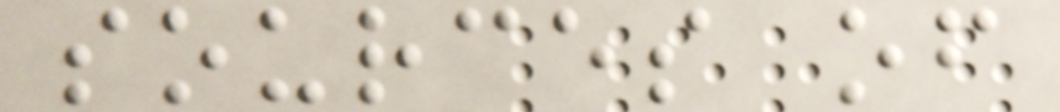sources of
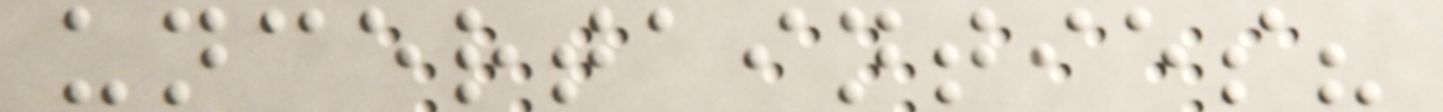uncertainties?
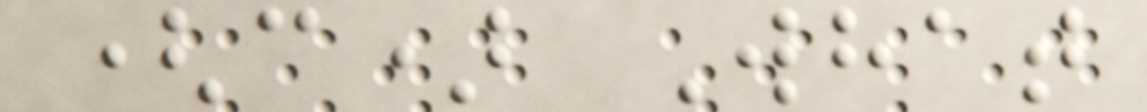(c) What
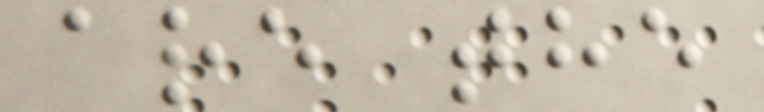are the
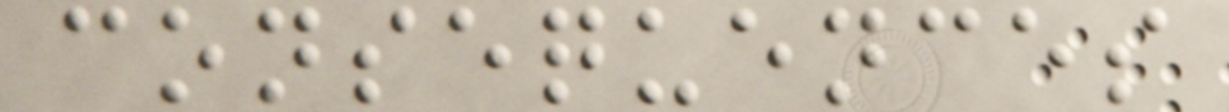consequences
